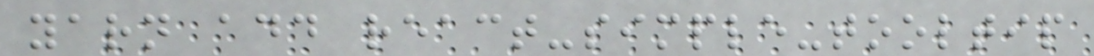yarn add react-simple-tooltip
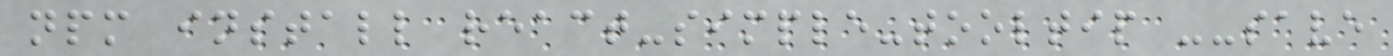npm install react-simple-tooltip --save
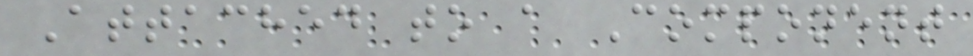Attached to a Component
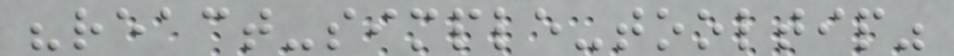"react-simple-tooltip"
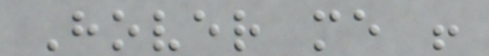Hover me !
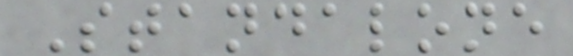Standalone
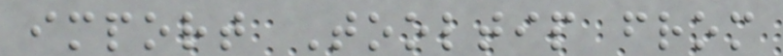import Tooltip from
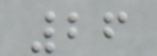26
